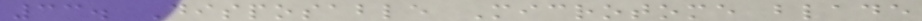33. Disposable Microtome blade
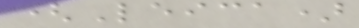(Leica)
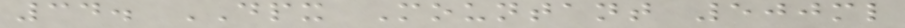34. DPX Mountant 500ml
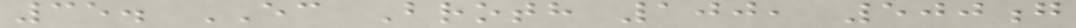35. EC Broth 100, 500g
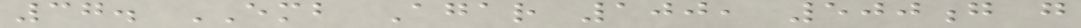37. EMB Agar 100, 500g g
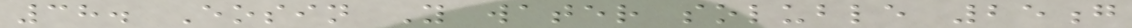38. Eosin Y water soluble 25g
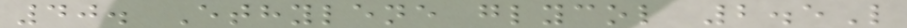40. Ethylene glycol 2.5L
